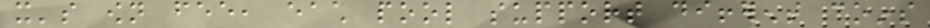it's own fee, each pool support different coins
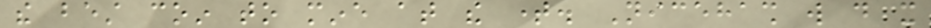the best coin to mine at the time. Nicehash will do it
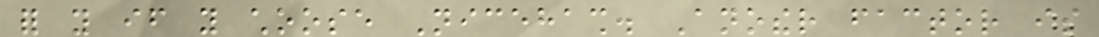for you if you choose Nicehash. Another factor is
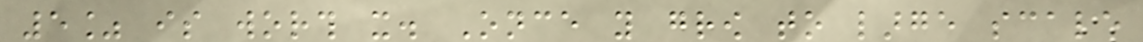5% is worth it. Once you grow to large scale
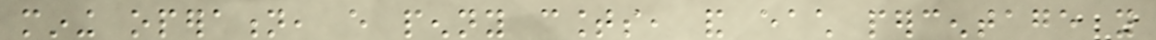mining operation, every penny counts, and each percentage you
